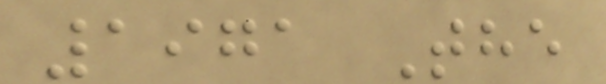1971 The
